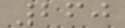260
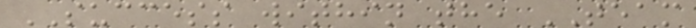SUCCESS within the TEAM
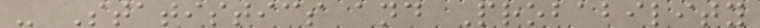- Statistics and Probability
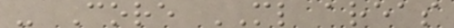- Core ML areas
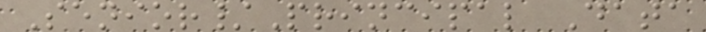Senior/Principal Data
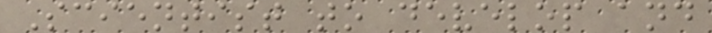Scientist to develop and
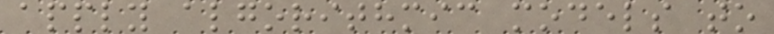apply algorithmic models to
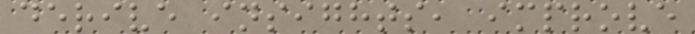derive insights, improve
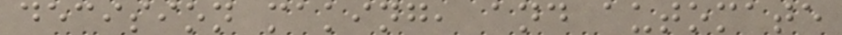decision making, and automate
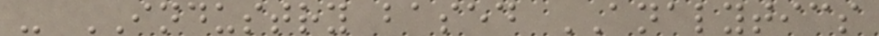- INDUSTRY based ANALYTICS
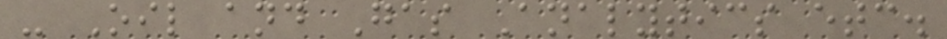- Oil and Gas Analytics etc.
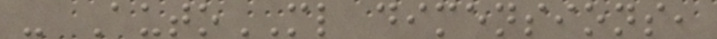- AutoML dimensions,
